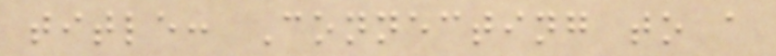title: Connecting to a
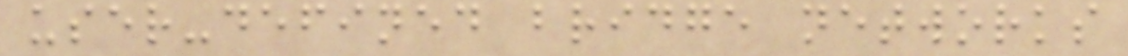user-defined bridge networks
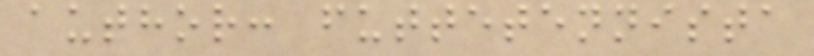author: futtetennista
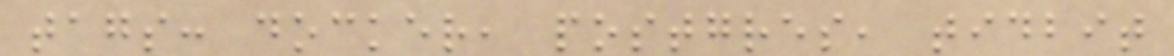tags: docker, postgres, tidbit
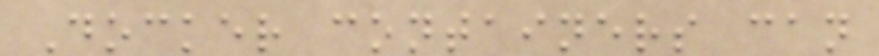Docker containers can
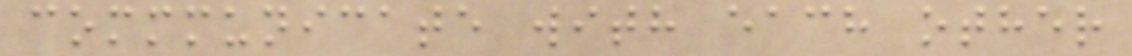commmunicate with each other
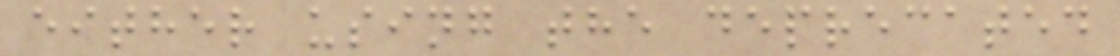either using the deprecated
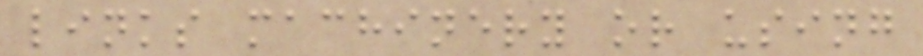links machinery or using
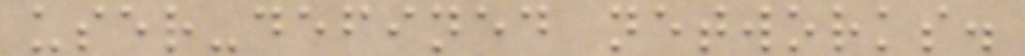user-defined networks.
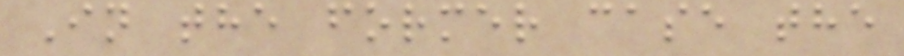In the former case the
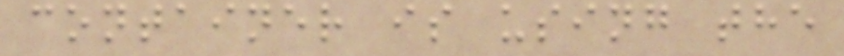container is using the
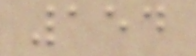154
